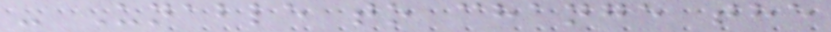- Unable to change the
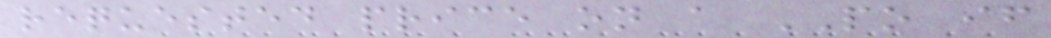requested price on a PO if
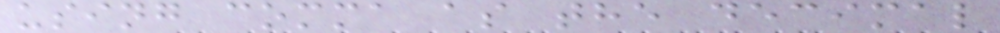using comma as the decimal
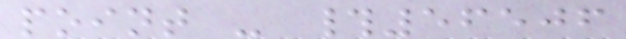point - #56506
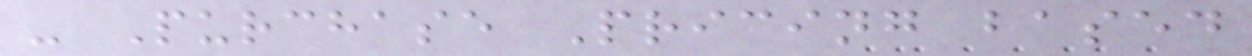- Purchase Pricing based
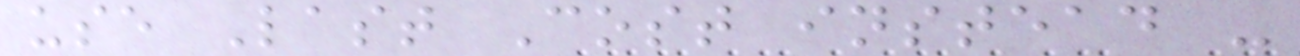use Last Cost instead -
